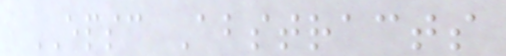EPSC Abstracts
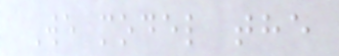We model the
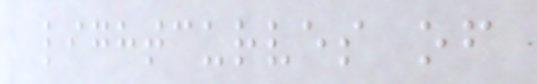lightcurves of
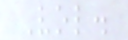Vol.
